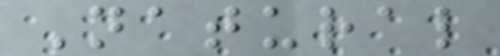Natural
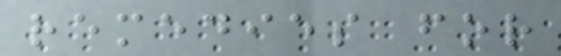remedies for
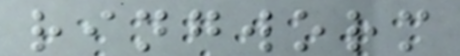ringworm
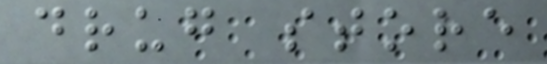drug store
